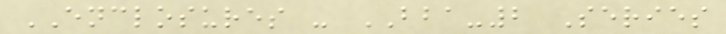ENCLOSURES - BBA-2 Series
